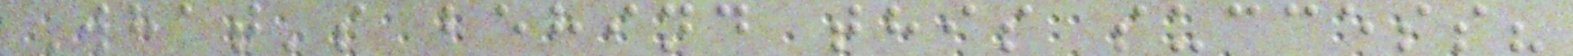What's behind this success?
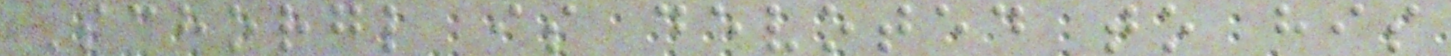Schorgl is devoted to his
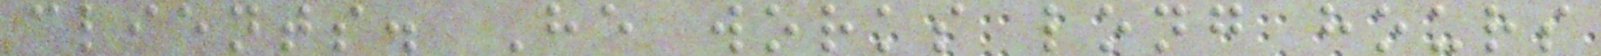clients. He works long hours
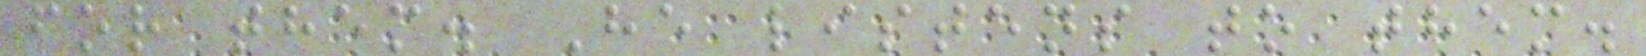for them. He listens to them.
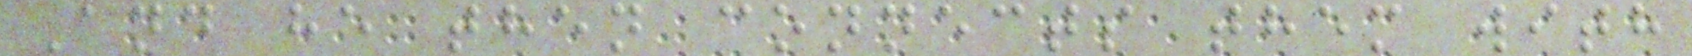And he then connects them with
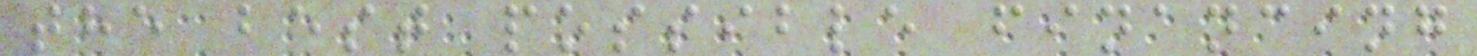the best possible financing
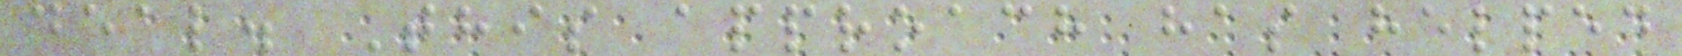deal. This approach has helped
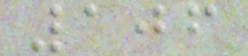106
